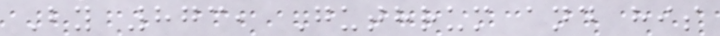By 873, Guthrum and his
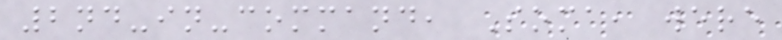2nd-in-command, Soma, were
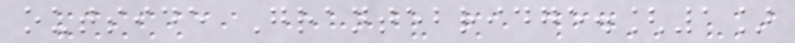outside Grantebridge.[1]
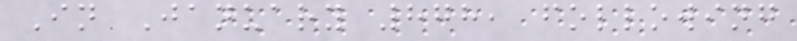In January 878, following
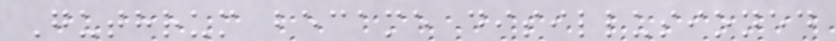Guthrum became disillusioned
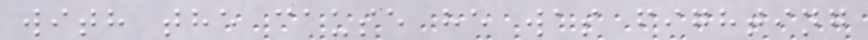with the cause he was fighting
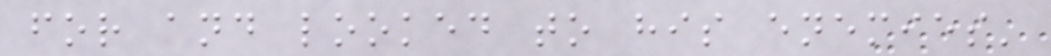for and looked to his enemies'
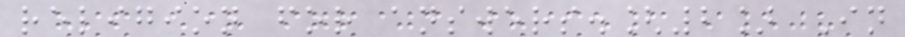religion for answers.[2] In
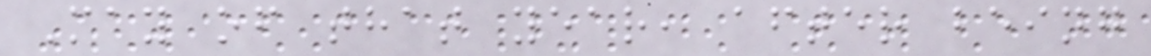May of that year, after being
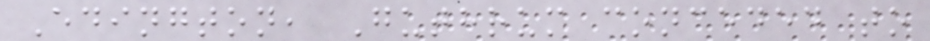Edington, Guthrum conceded to
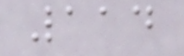114
